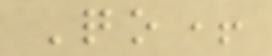Qo+
